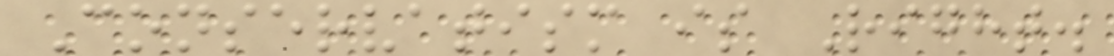Conservatism is Right.
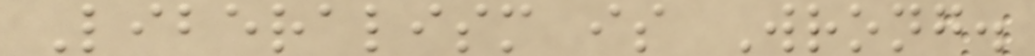Liberalism is Wrong.
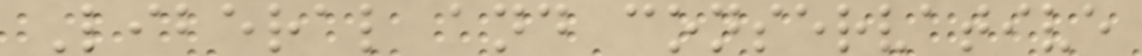Liberal and conservative
